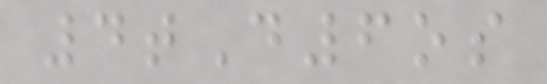4tD6os
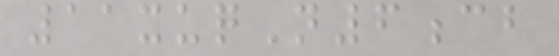11xuqN6cb
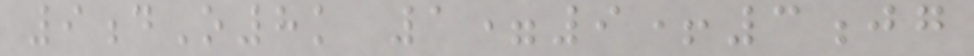9dO8k 1=9+3jg
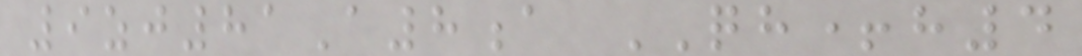9zj81A8a QH+h4
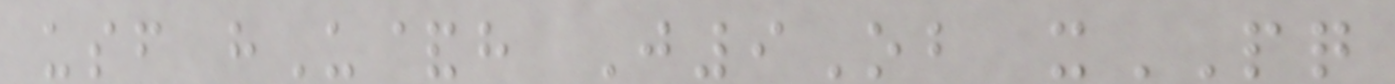usf hU&h J9Ob xPQ
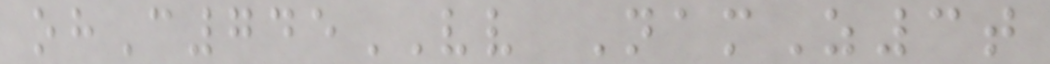ohC745VV NamZ3t
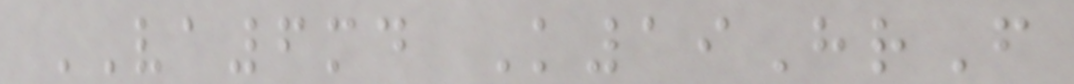VA6md K19HrF
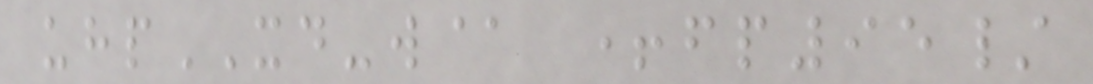uhpXD-w@ +fp95/
